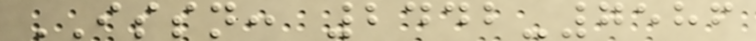ISSN: 2442-7586
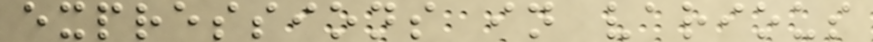expressions in various
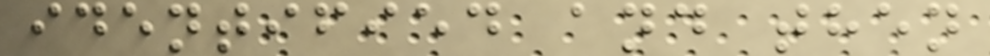identified and then
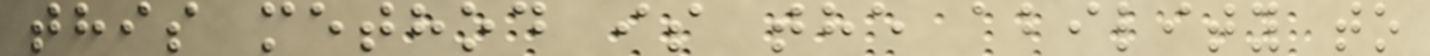this method is the ability to
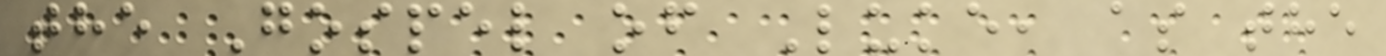the Gospel of Luke, as the
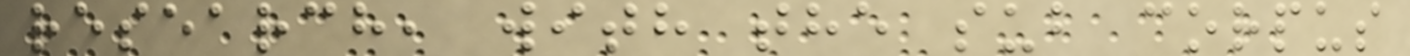research, with the sub corpus
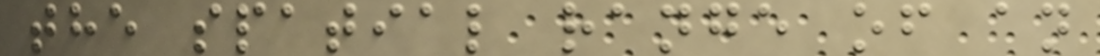the spatial range of an
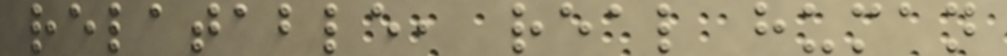relatable, real human
